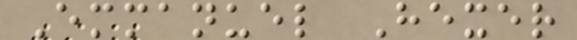Emmanuel Hexer
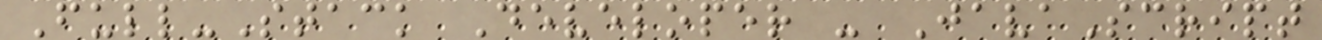Full-Stack Developer - JavaScript
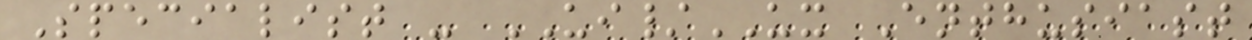Specialist - UI/UX Enthusiast
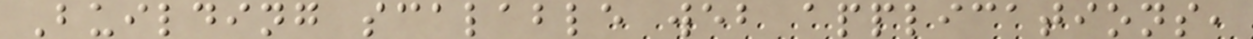Building scalable web applications,
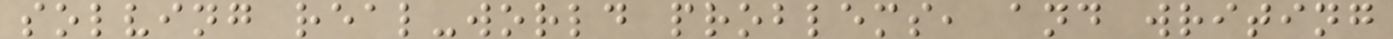solving real-world problems, and writing
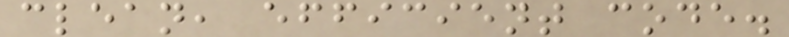clean, efficient code.
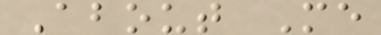About Me
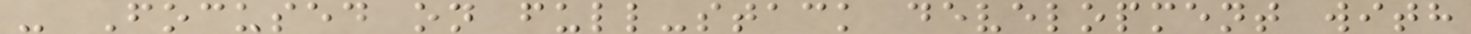- Focused on full-stack development with
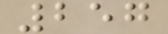257
